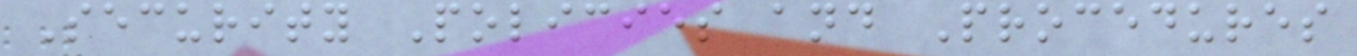Security Policies and Procedures
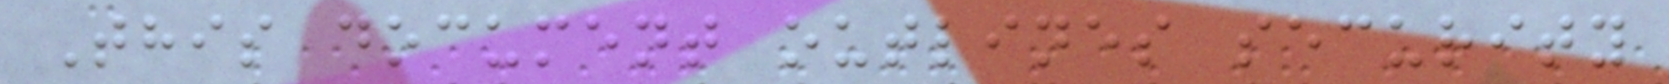This document outlines security
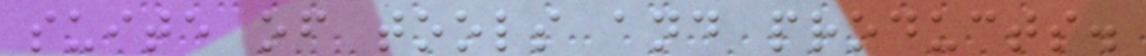suite of tools and products.
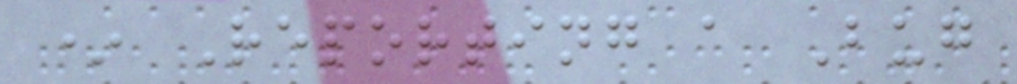* Reporting a Bug
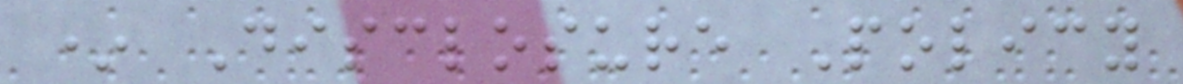* Disclosure Policy
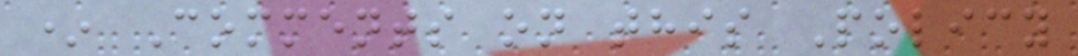* Comments on this Policy
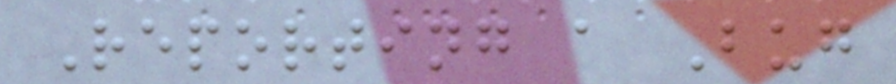Reporting a Bug
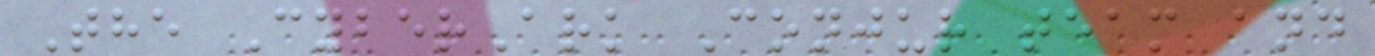The CyberArk Conjur team and
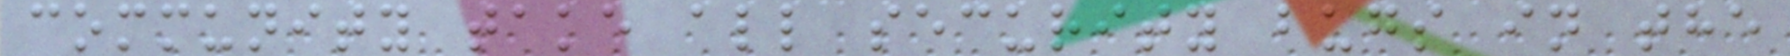community take all security bugs in the
